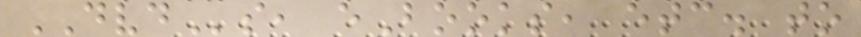DVDs, eBooks, etc. to
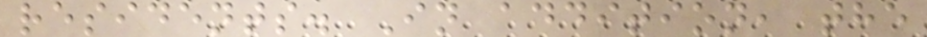residents. In addition, the
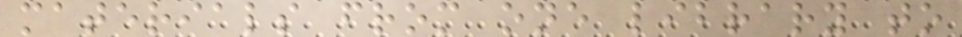materials from one library to
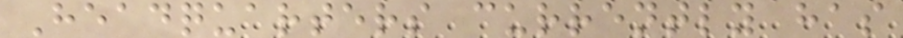Headquarters currently has
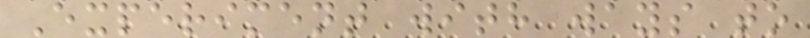Experiment with ways to
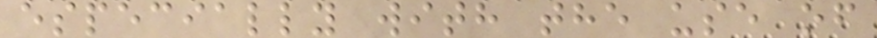especially with the use of
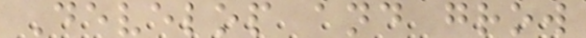Develop and grow
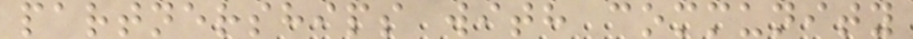partnerships with community
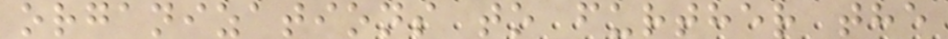organizations to further the
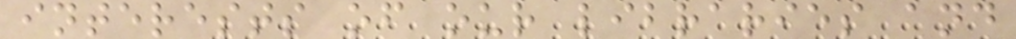interests of our libraries and
